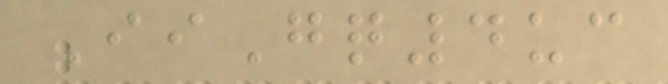IiGq4uc
